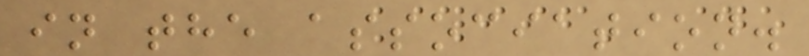in the association.
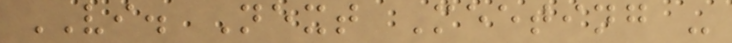VI. Next Meeting -
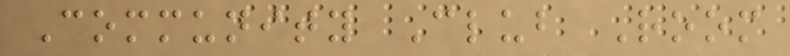Community Club Room
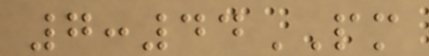7:44PM
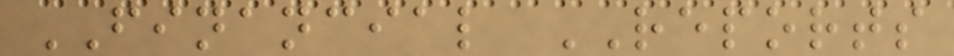FINANCIAL REPORTS
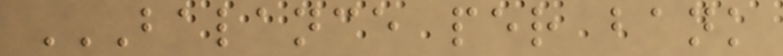BALANCE PER BANK
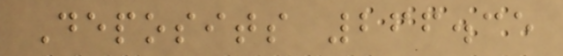Deposits 266.35
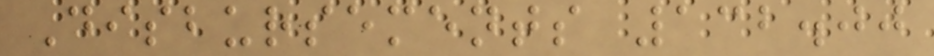Disbursements 132.00
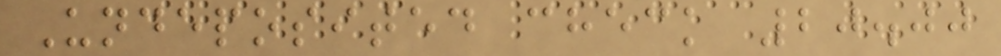Undeposited check 20.00
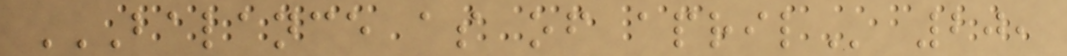BALANCE AS OF APRIL 20,
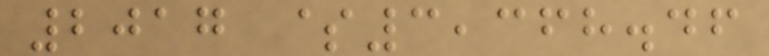2017 $3,368.46
